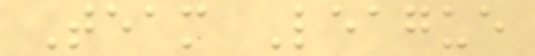Team League
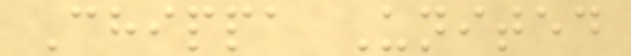Chippa United
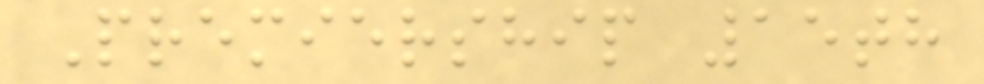Premiership 15th
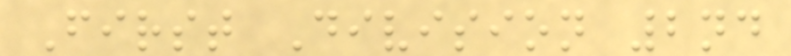First Division 2nd
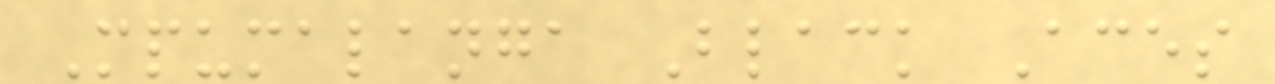Mpumalanga Black Aces
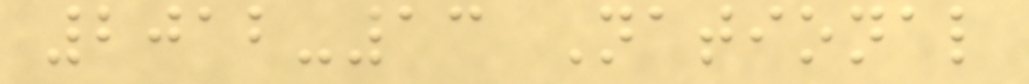2012-13 National
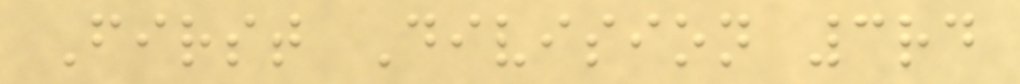First Division 3rd
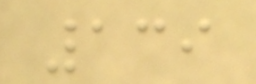139
